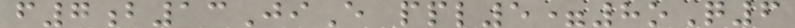f7b13JiE ppl5=8oQ6
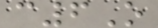c6O
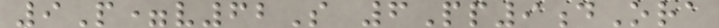9P=v62S 6Pp9dOra
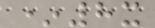*8x
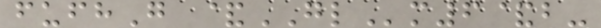fufhG &GLm6&b-
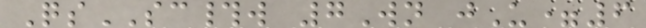QsSC#w 7Wn jU=6
